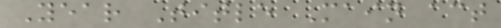Year Title Main act
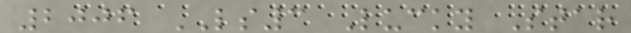2006 LS3 Lucky Star
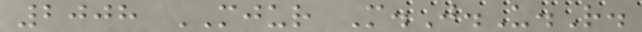2008 MJUR M.J.U.R.
